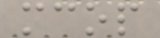mcop
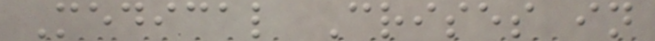Medical Crises in
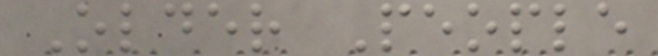Older People
